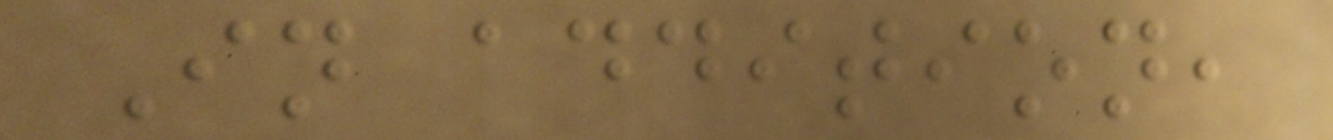In addition,
